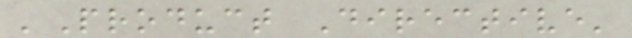'Product Directive'
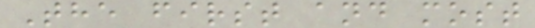The first and most
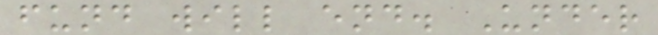fund will end. Under
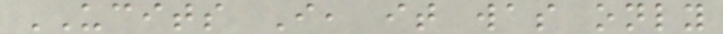UCITS I, it was only
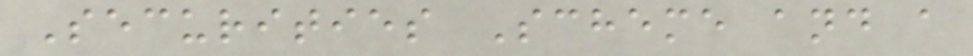Securities Scheme and a
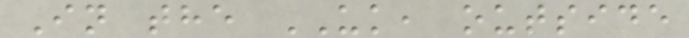In the UK, outside
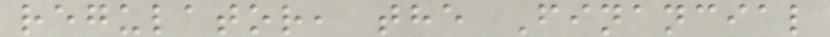regulator, the Financial
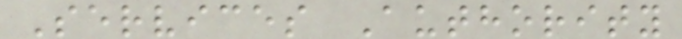Services Authority
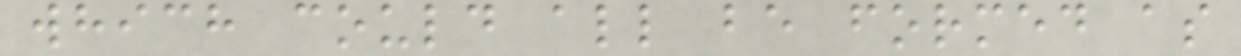which could all be formed as
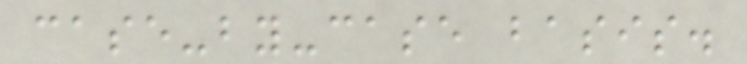case-by-case basis.
